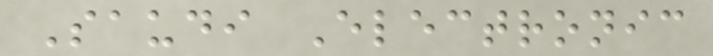Saudi Electronic
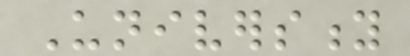University
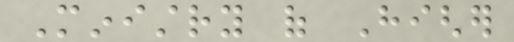Ministry of Higher
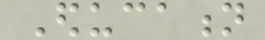Education
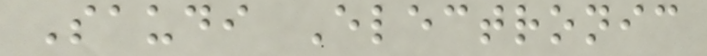Saudi Electronic
